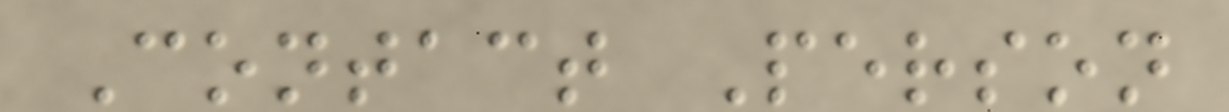Contact Person
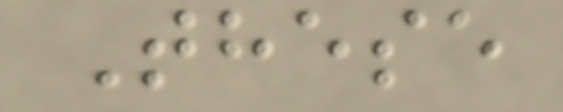These
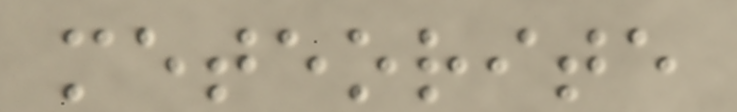meteorite
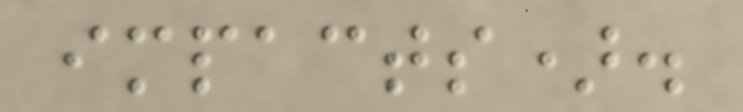impacts).
